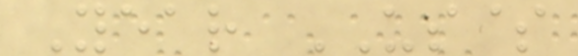Year US$
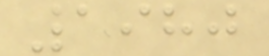1980
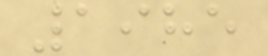1985
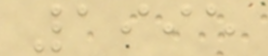1995
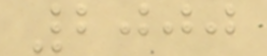2000
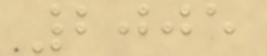2005
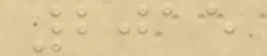2015
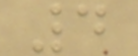4
